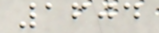1604
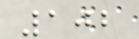102
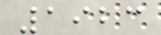1923
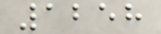1258
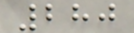280
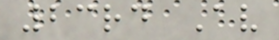23rd Av
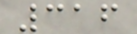316
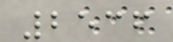2536
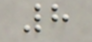8
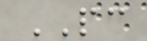PC
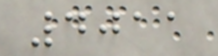4011
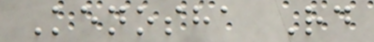Kenosha Rd
